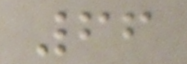66
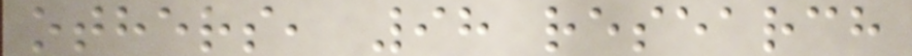others, 98 research
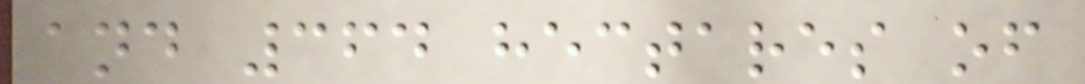and 364 hectares of
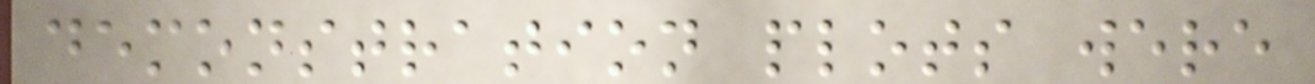demonstration plots were
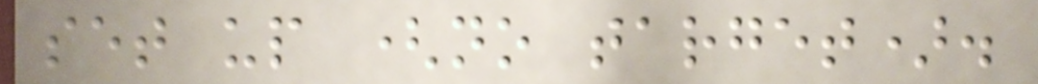set up (no target).
